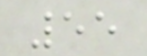55
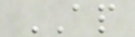AP
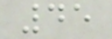45
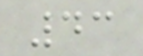43
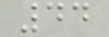44
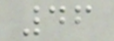46
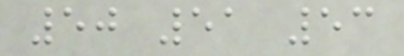50 51 53
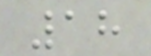18
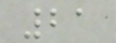21
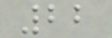22
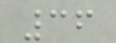36
